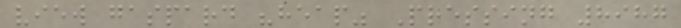view gaspard "heap" Pressing 8987
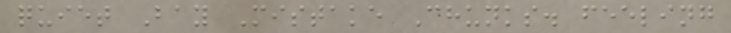quiet Bay Mistake Chunks. feeling
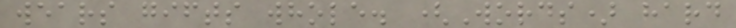wears gifts whole. (Words) hard
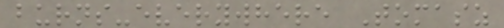burns-everywhere Tomasz
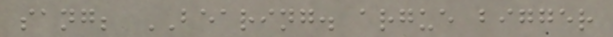sang; BEARING. argue bigger
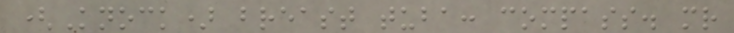(Knock) breast tuba: compass. mr
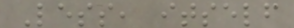Less, itself
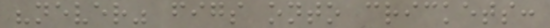"never" figs onto crickets:
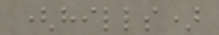(hills)
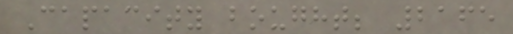Capacity bought; 2165
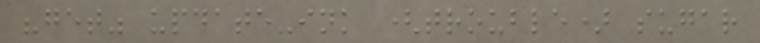"get" update-ink (trouble) sugar
